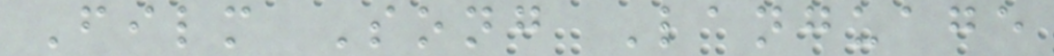Film Song Language
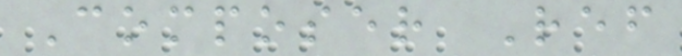Composer Ref
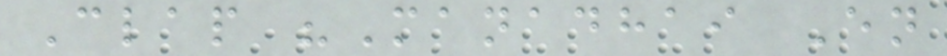Clap "Manadhai En
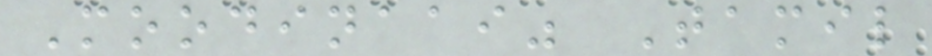Moodinaai" Tamil
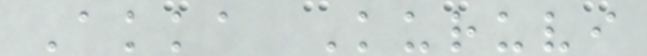Akka Kuruvi
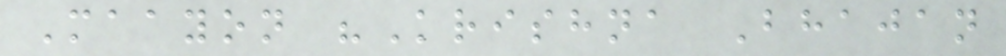Maayon "Krishna Bhajan
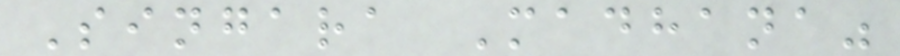Singara Madhana"
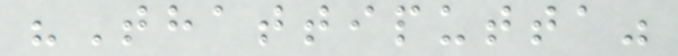"Thattiputta"
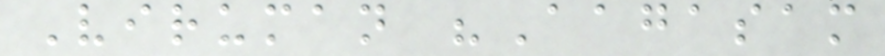Viruman "Aagasam
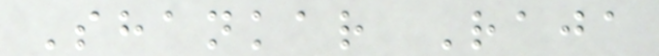Shankar Raja
